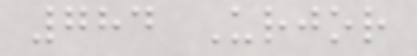784 Urjor
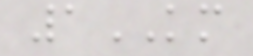1KM
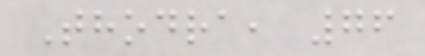Thodra, 76
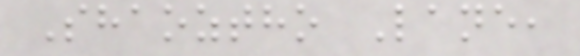Shaoztho Lane,
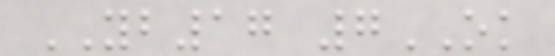YB17 7OK
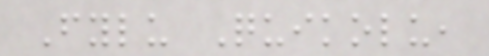Fylu Quikolu,
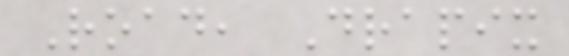Road, Drapix
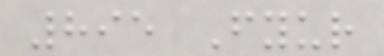895 Fyur
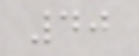40
